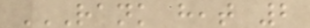RANK HEAT 2
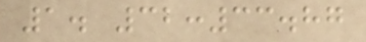1. 32:33.87
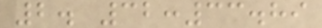2. 32:33.89
